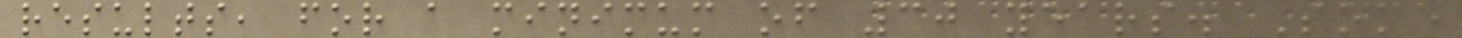results, for a minimum of 30 years. Some
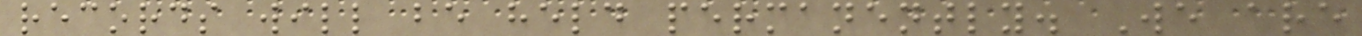records will be held permanently. We are
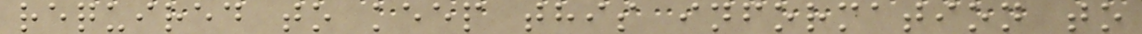required to keep this information to
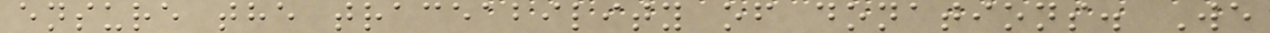ensure the traceability of donations. We
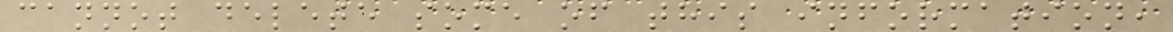cannot delete some of this information,
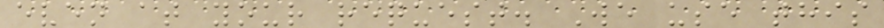even at your request. We use this
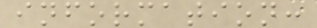information:
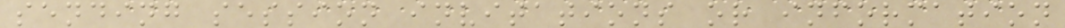sending session invitations or information
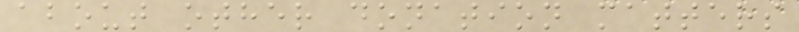about other donation matters
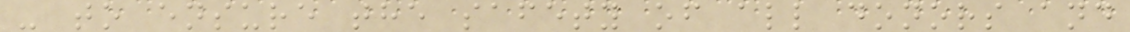- to ensure the safety of all donors and
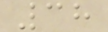38
